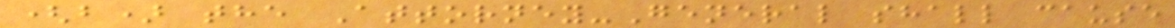(b) the Attorney-General shall cause
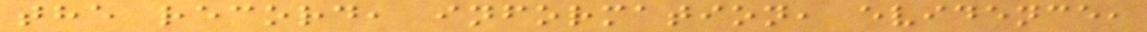the record, information, evidence,
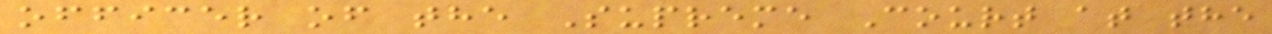officer of the Supreme Court at the
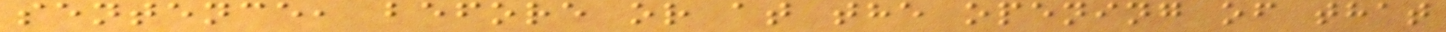sentence, before or at the opening of that
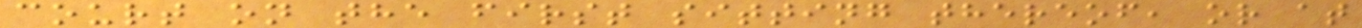court on the first sitting thereof, or at
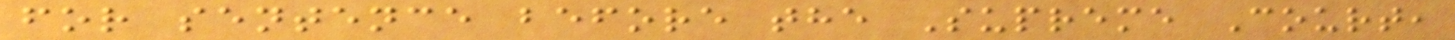for sentence before the Supreme Court,
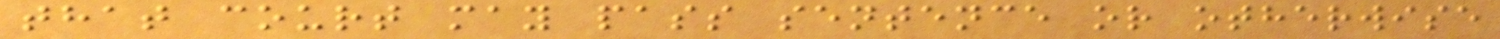that court may pass sentence or otherwise
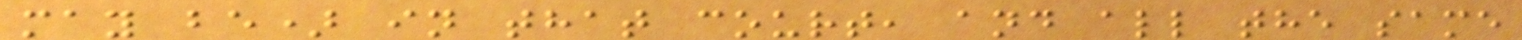may be) in that court, and all the same
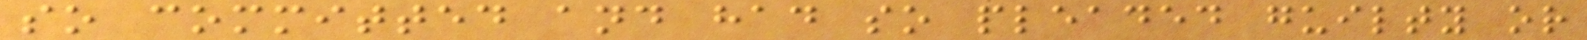so committed and had so pleaded guilty or
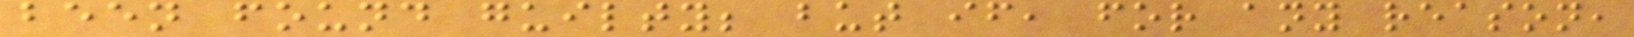been found guilty; but if, for any reason,
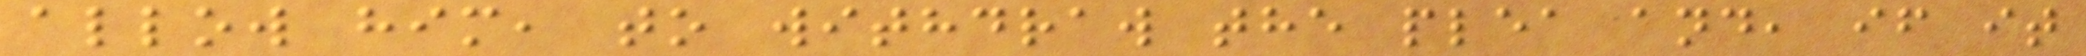allow him, to withdraw the plea and, if it
